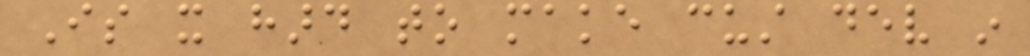Is it hard to make cust dev in
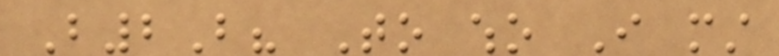B2B? To who I must
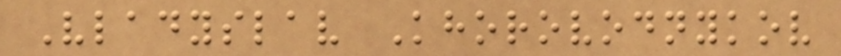Vladyslav Khorovodnykov
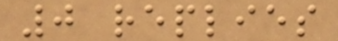0 replies
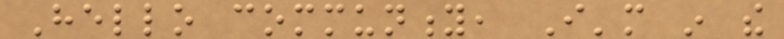Hello community, I'm in the
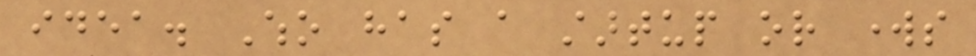idea. Who has a startup or works
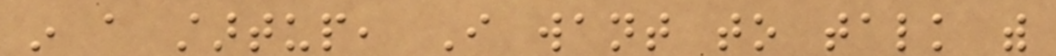in a startup, I want to talk with
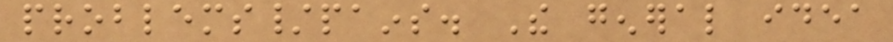problems/pains. The general idea
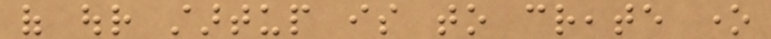of our startup is to create one
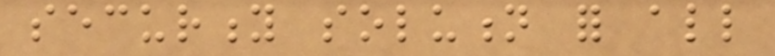security solution for all
